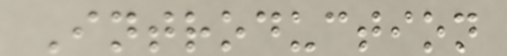Introduction
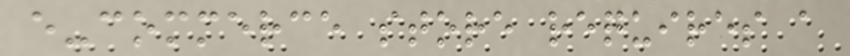e-commerce store requires a
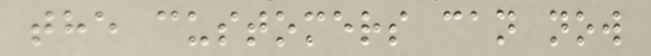the customers can now
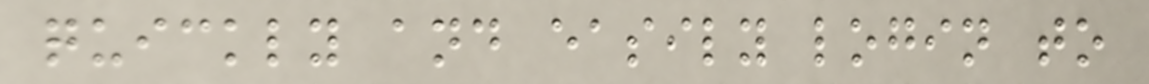quickly and easily login to
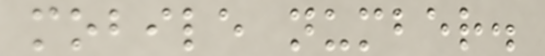mobile number.
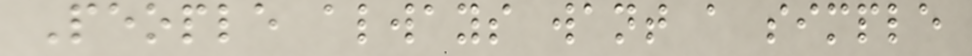People always want a simple
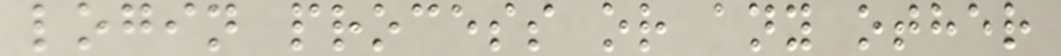login process or any other
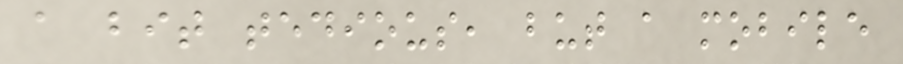a bit tedious, but a mobile
